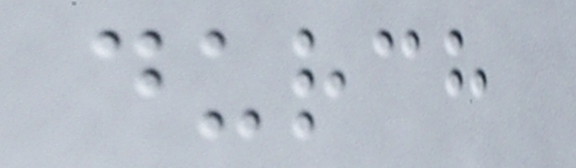durch
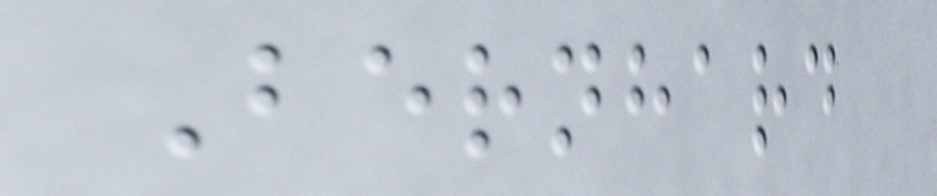Bernhard
